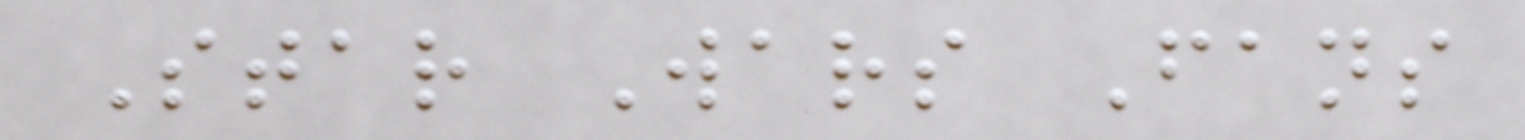Star Wars Fans
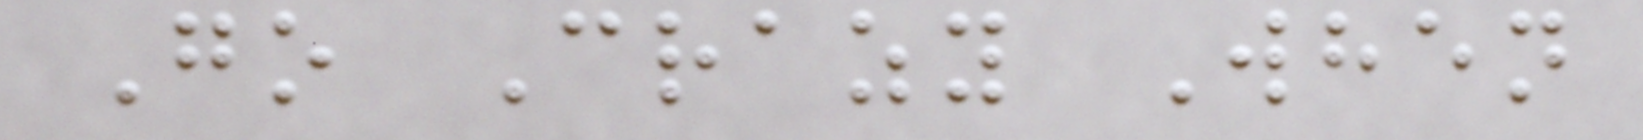Go Crazy When
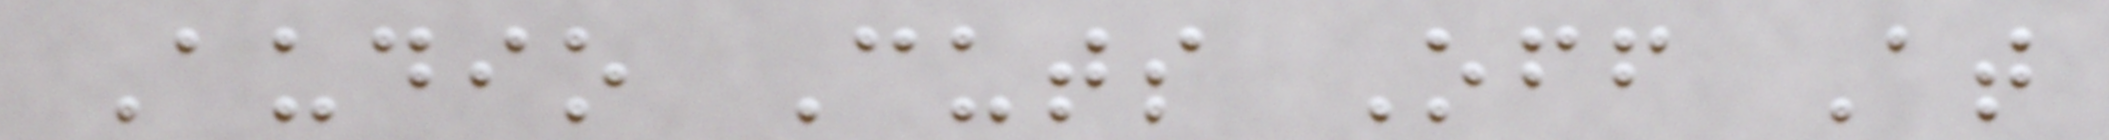Audio Cuts Off At
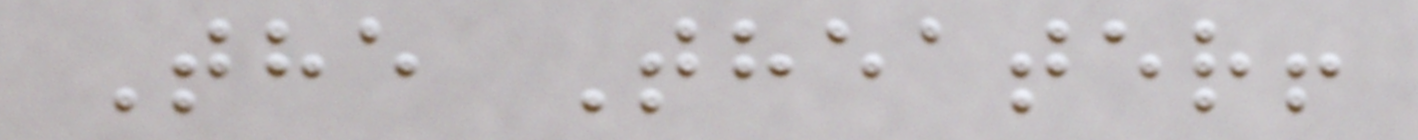The Theater!
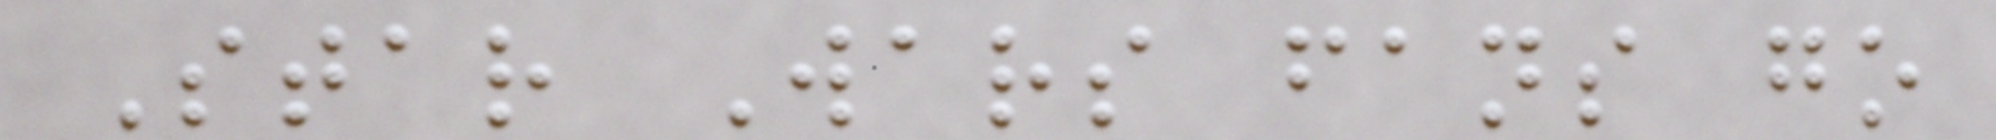Star Wars fans go
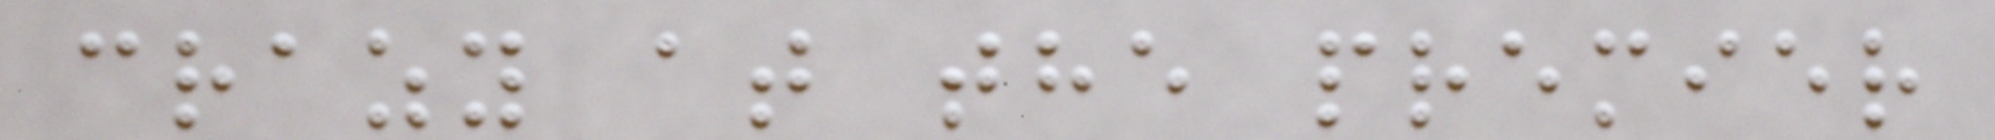crazy at the premier
